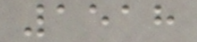1518
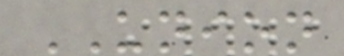UNION
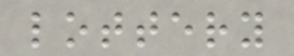lottery
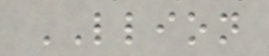LLION
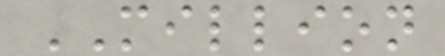MILLION
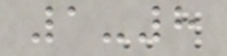1-8
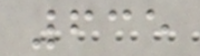635
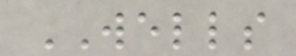WELLS
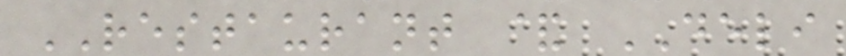RESTAURANT & DELI
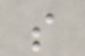s
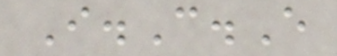I.C.E
